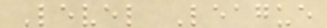Level League
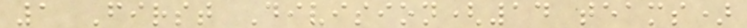1 First Division(14 teams)
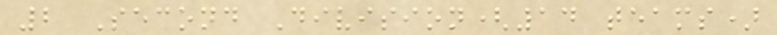2 Second Division(14 teams)
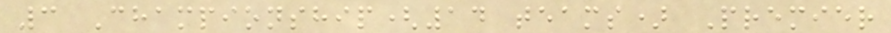3 Championship(14 teams) Premier
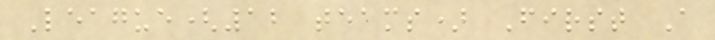League(12 teams) First A
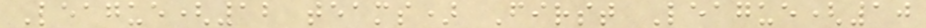League(12 teams) First League(10
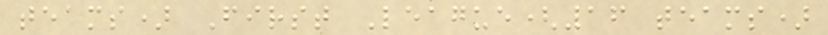teams) First League(16 teams)
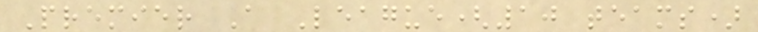Premier A League(10 teams)
